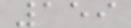159
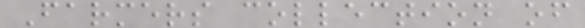Farmers collection of
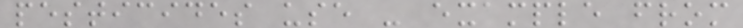pesticides use - example from
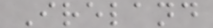Ireland
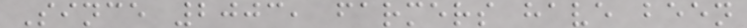Since 2003, farmers have been
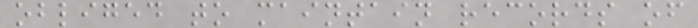obliged to maintain records of
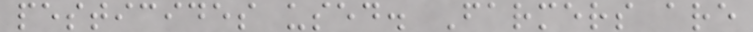pesticides used. Farmers are
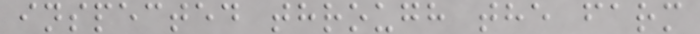inspected through the farm
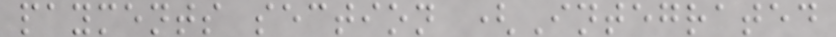payments section (Integrated
